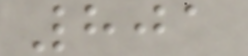801
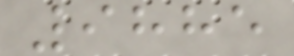9885
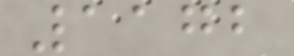1172
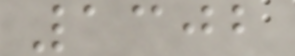1302
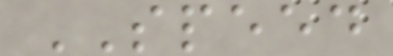SPEED
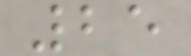25
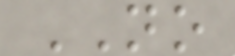NO
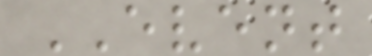EVENT
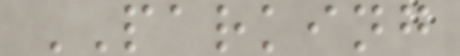PARKING
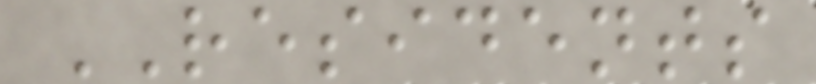RESIDENTS
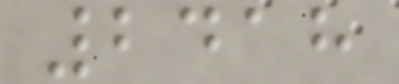2418
